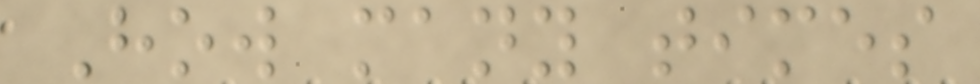How many times
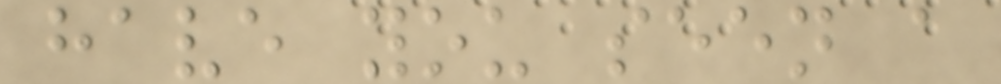have you seen a
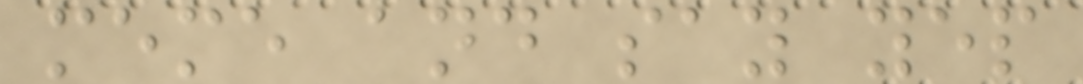meme and say yep
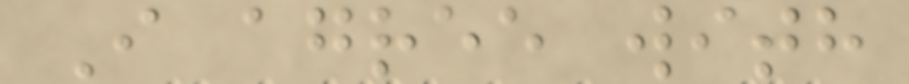I agree with
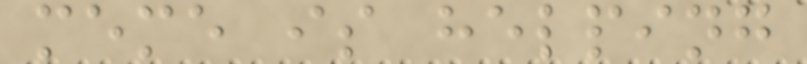meme is helping
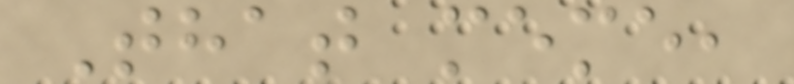That meme,
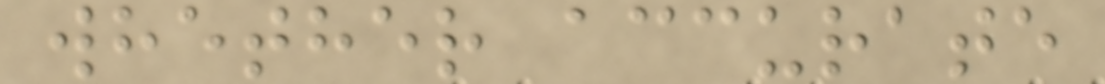whether accurate
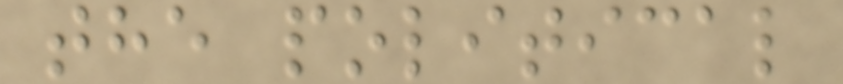the political
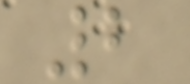2
